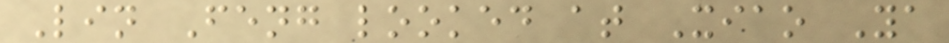Lin Feng looked at Xiao Ya
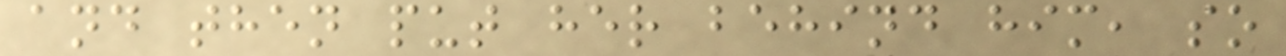and then put her behind him, so
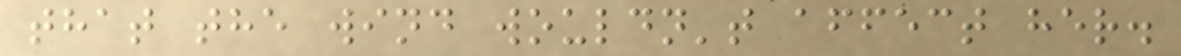that the wind wouldn't affect her.
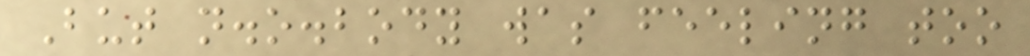But n.o.body was feeling too
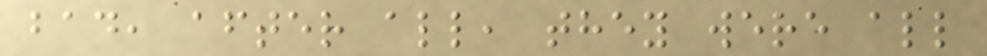bad, after all, they were all
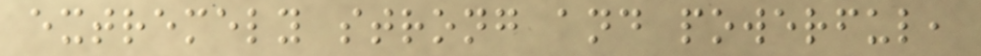extremely strong and powerful,
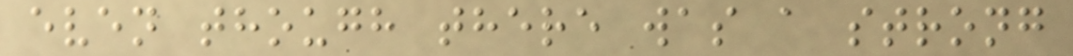even though there was a strong
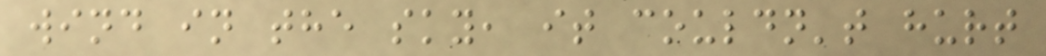wind in the sky, it couldn't hurt
